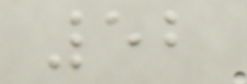52
